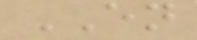EN
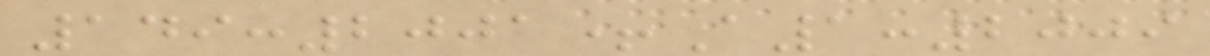149:2001+A1:2009
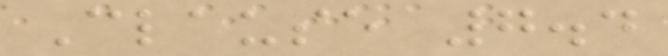Clause 7.4
